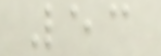53
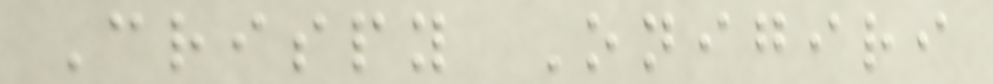Crispy Onigiri
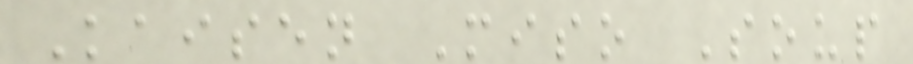Kaisen Miso Soup
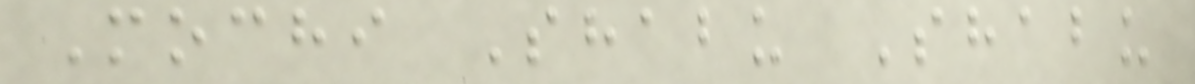Mochi Shabu Shabu
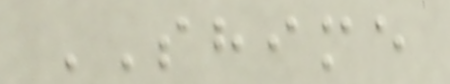SHIME
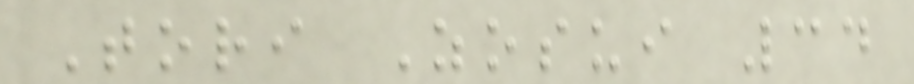Tori Zosui 34
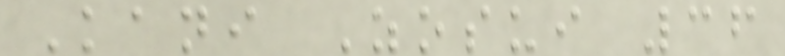Kani Zosui 36
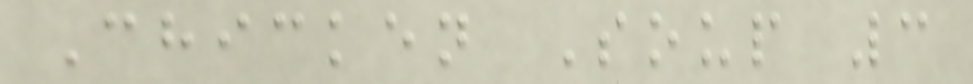Chicken Soup 3
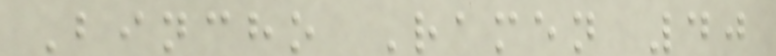Bincho Ramen 40
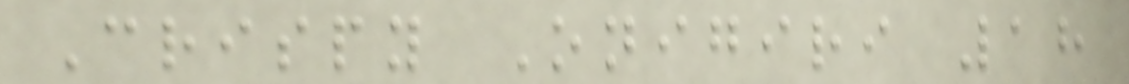Crispy Onigiri 18
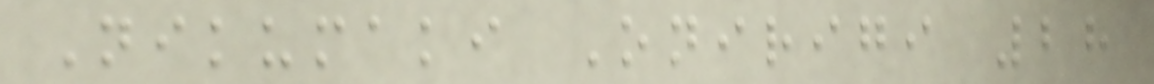Nikumaki Onirigi 28
